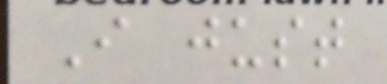I just
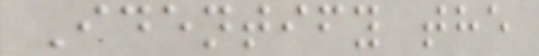Identify the
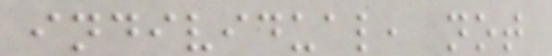individual, not
